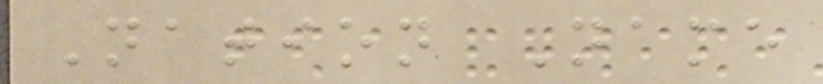Nation Name
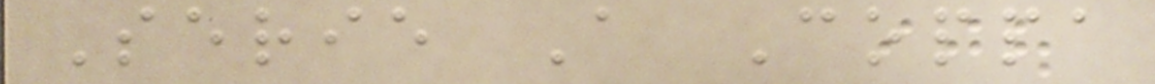Serie A Coppa
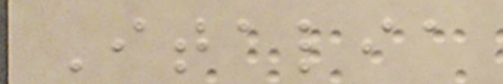Italia
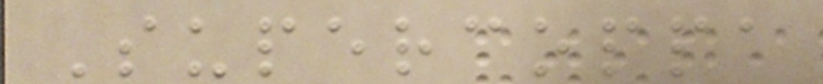Supercoppa
